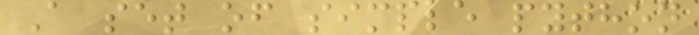A set of simple python
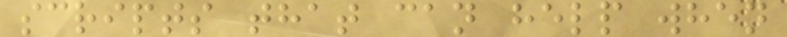scripts that can help when
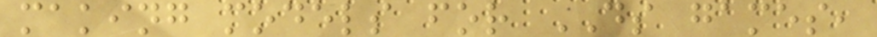making models for DS games,
